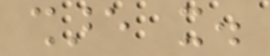share it.
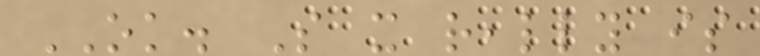OK. So it really is
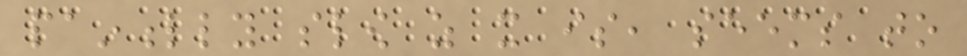painfully slow as it is, seems to
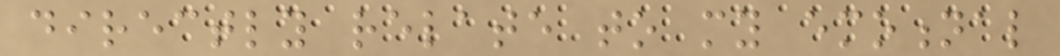directly relate to my emotional
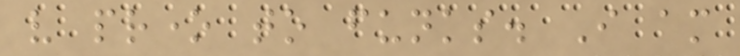very prone to funks. I am
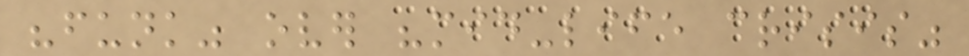"funk" over "mid-life crisis"
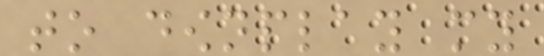to downplay my
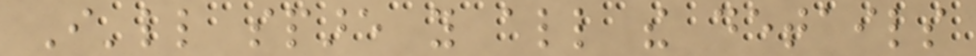I'll spare you all the details
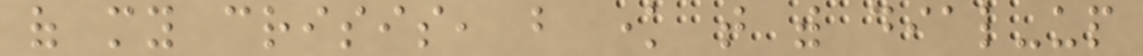of my crisis, but know that with dial-up
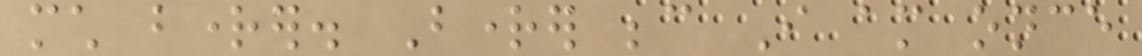much brighter. Brighter because I am once
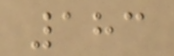183
